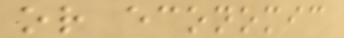or economic
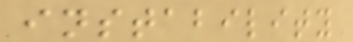instability
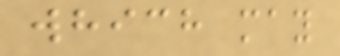which may
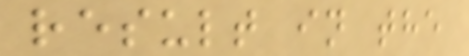result in the
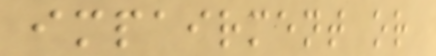impairment or
